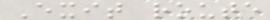Exit route
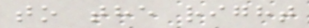to the right
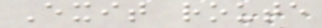Exit route
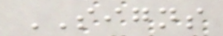SIGNS
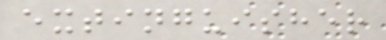extinguisher
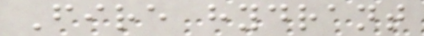Fire hydrant
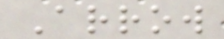Arrow
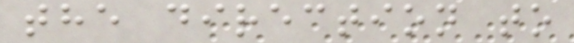the direction to
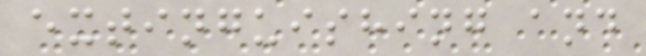extinguishing and
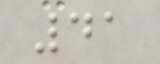41
